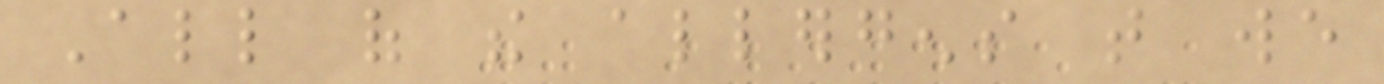All of the allergens that we
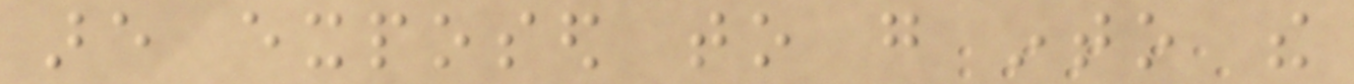are exposed to go into the
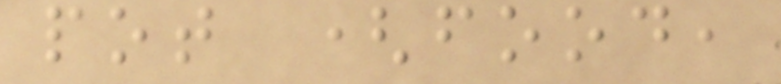pot (food,
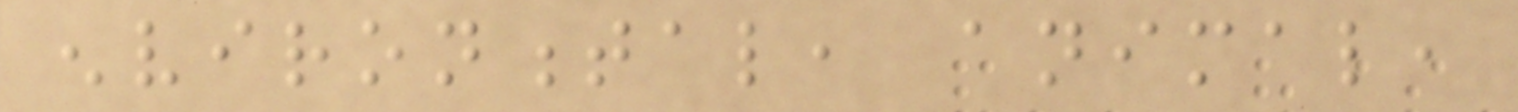environmental, animal,
